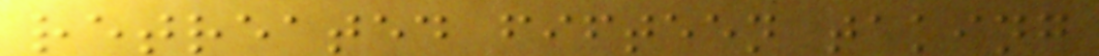retreated fifteen taking
